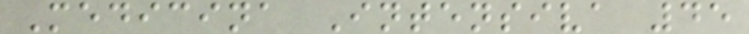Medicina Intensiva 45
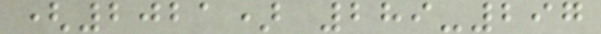(2021) 289-297
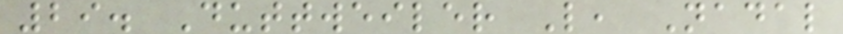29. Duttweiler L, Nadal
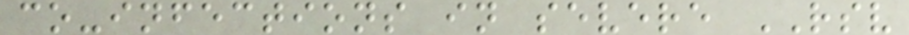co-infections in severe RSV
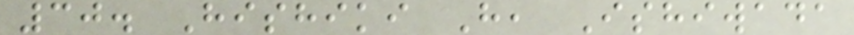30. Hishiki H, Ishiwada
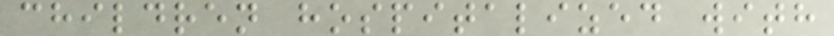children hospitalized with
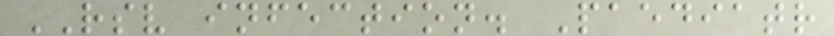RSV infection. Paediatr
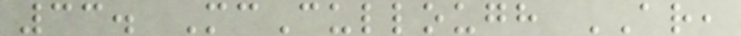33. McCullough AR,
